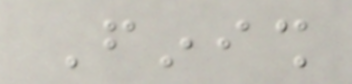Finish
